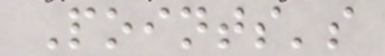Points's
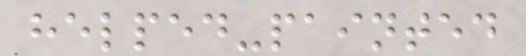helped-painted
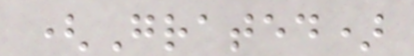(Grated)
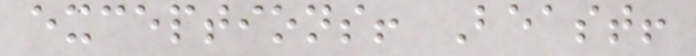exceptions! Beast!
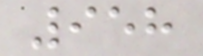958
